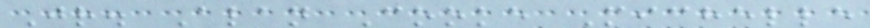Jr. Alan Cooke Michelle
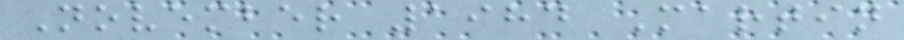November 1984 Martin
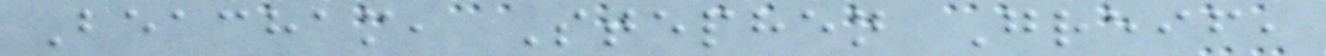Beacham, Stephen Greif,
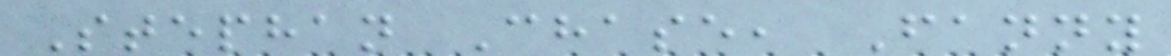Stephan Chase, Fanny
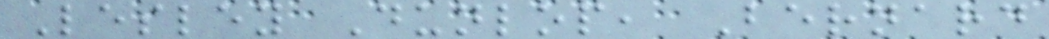Lesley Dunlop, Bernard
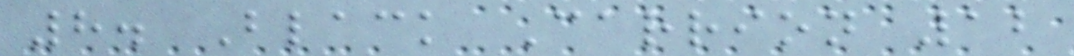8. Black Carrion 12
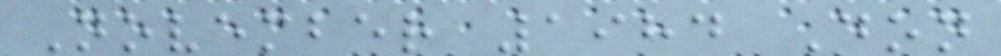November 1984 Don
